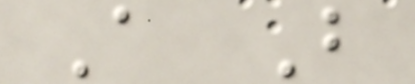A B
